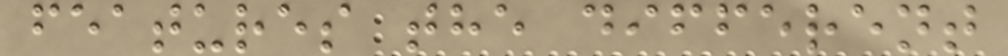features the different
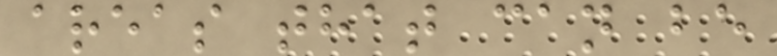areas that can be
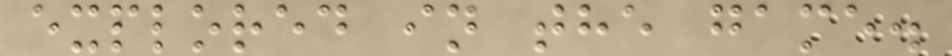explored in the game.
